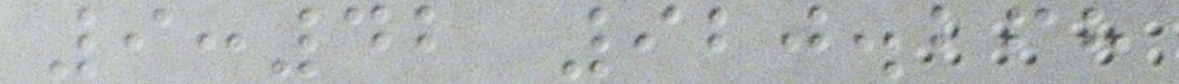9:42 920.268
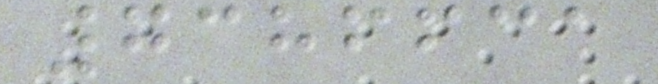7386631
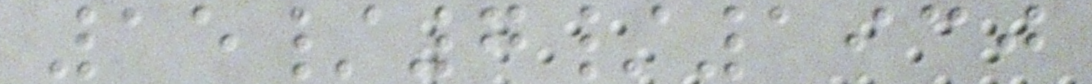15/7/1930
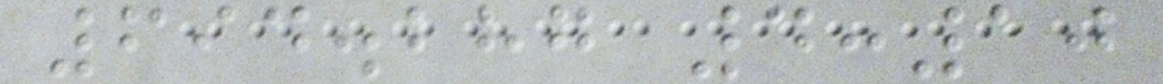694.287 4:10
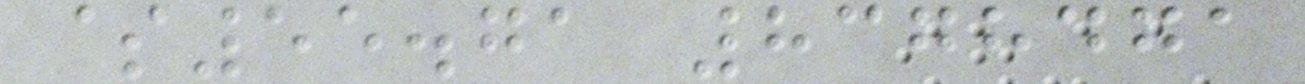$55.71 8378471
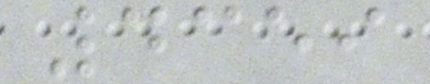4359
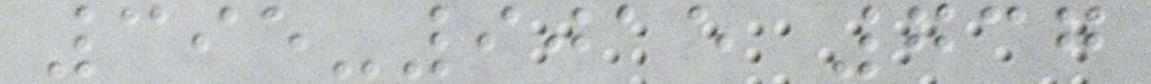395-9015 737
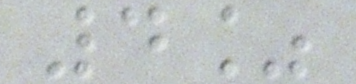4%
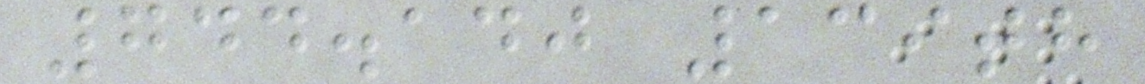744.140 139th
